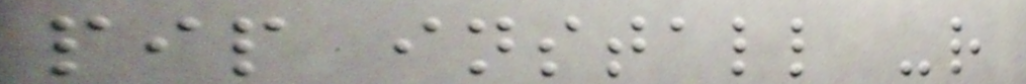pip install -r
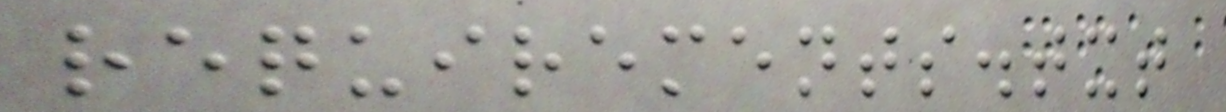requirements.txt
